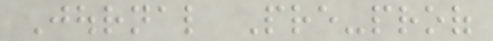Journal Pre-proof
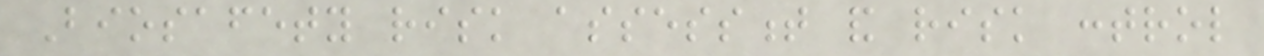Biosafety risk assessment and risk control
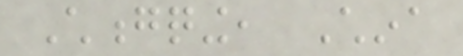Chongqing, China
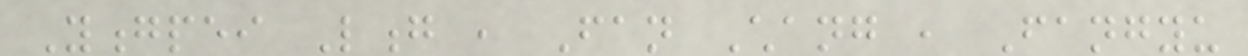Yongpei Long , Fan Chang , Fangyu
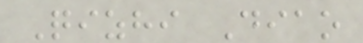Qizhi Diao
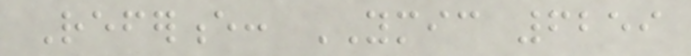Reference: YMIC 6259
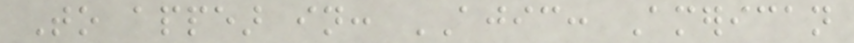To appear in: AJIC: American
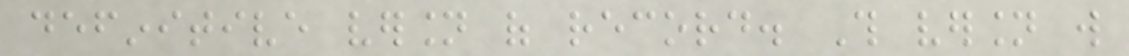definitive version of record. This version will
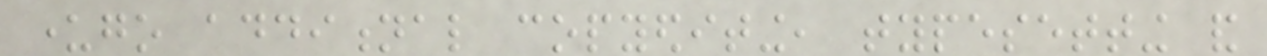undergo additional copyediting, typesetting and
